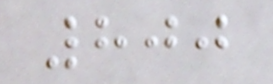800
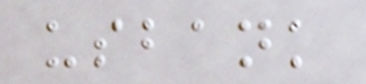usbank
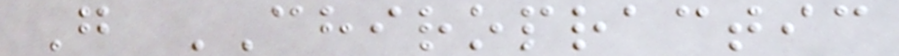G CHIROPRACTIC
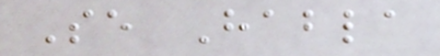Se Habla
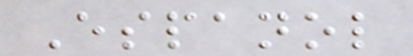Espanol
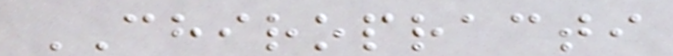CHIROPRACTI
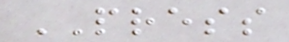PRESS
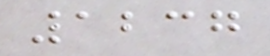1237
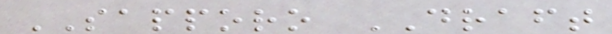SAPPORO DRAFT
